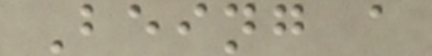Being a
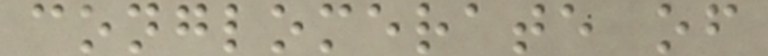conglomerate of
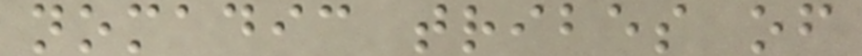nomadic tribes of
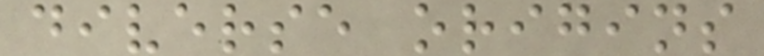diverse origins
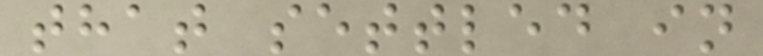that settled in
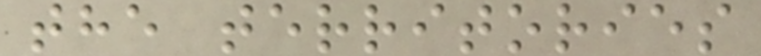the territories
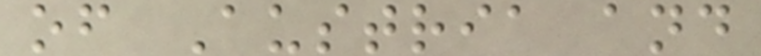of Austria and
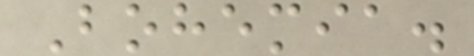Bohemia.
